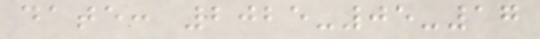date: 2025-05-17
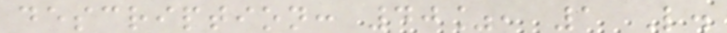description: 40%, 1 L.
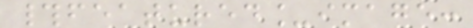#featured_image:
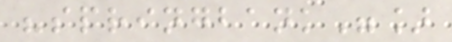"springbank"]
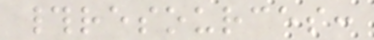#resources:
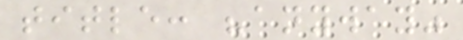title: "anyway"
